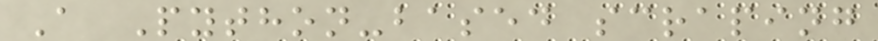A Python-based scraping
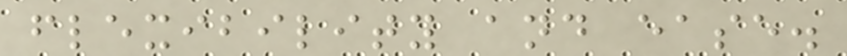flexibility and ease.
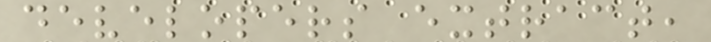developers extract,
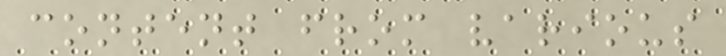content from various
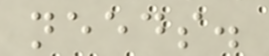needs.
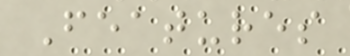Features
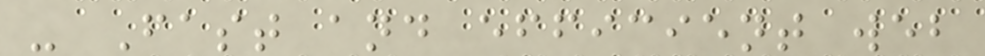- Fast and efficient web
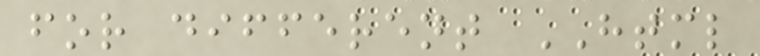for different HTML
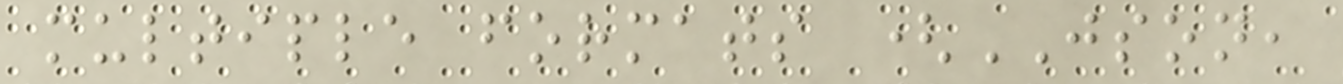multiple formats (JSON,
